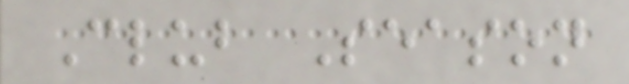Club Season
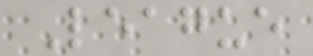League
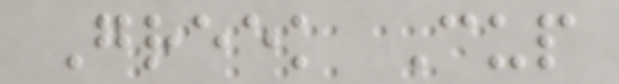Greek Cup
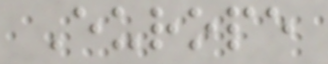Europe
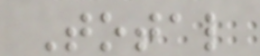Total
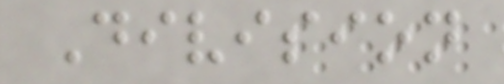Division
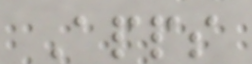Apps
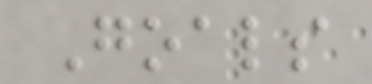Goals
